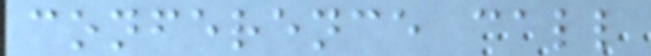conference call
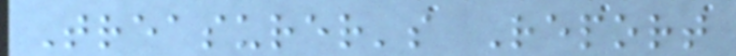Treasurer's Report
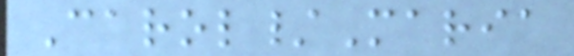Carol/Maria
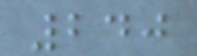240
